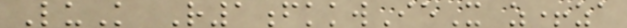LuK R1fkkwIeX z+za
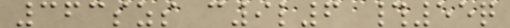363szs c9l6 #55q
